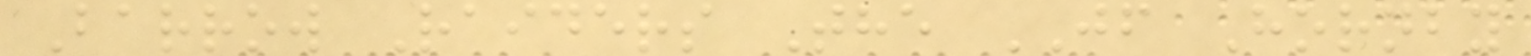Barrow Raiders The JF Hornby
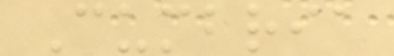Cumbria
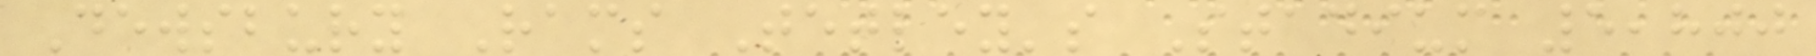Dewsbury Rams Tetley's Stadium 5,800
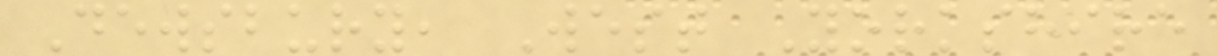Dewsbury, West Yorkshire
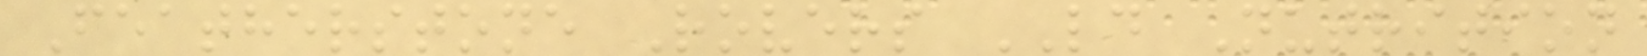Featherstone Rovers LD Nutrition
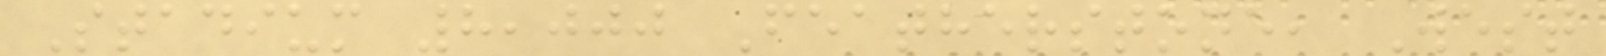Stadium 8,000 Featherstone, West
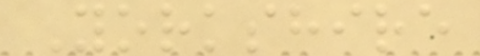Yorkshire
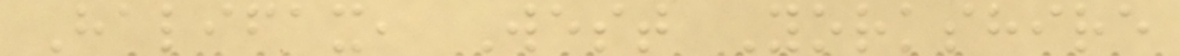Halifax, West Yorkshire
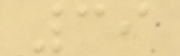39
